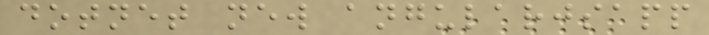dotnet new angularjsapp
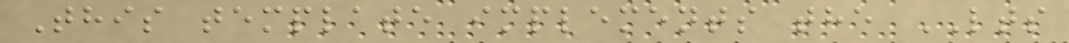This template implements the LTS
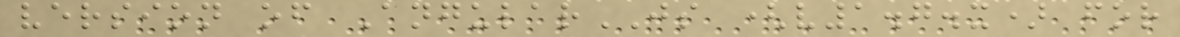version of AngularJS (v1.7.x) for
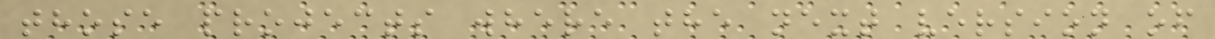those projects where the next version of
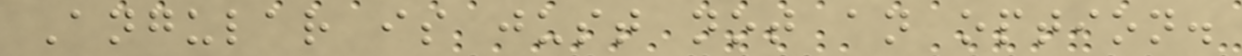Angular is just not an option.
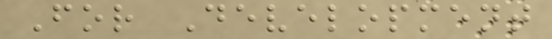For Development
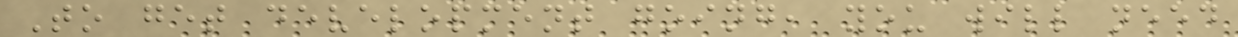To get development going, you will need
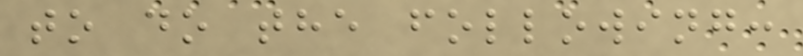to do the following:
